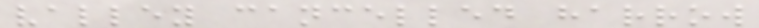valley cancelled harrow
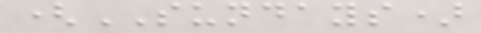(SUNDAYS)
